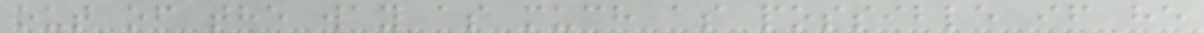out of the way as much as possible if he
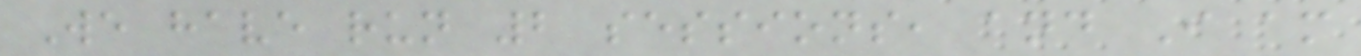We have run 2 sessions, and I am
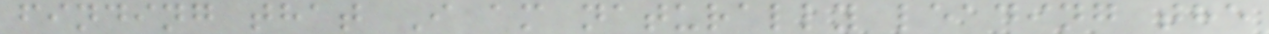finding that I am naturally leading the
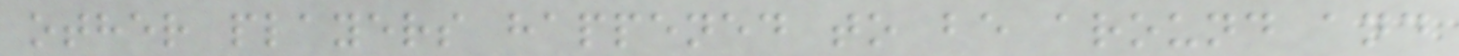other players happened to be around and
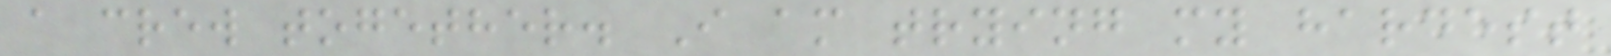a crew together. I am trying my hardest
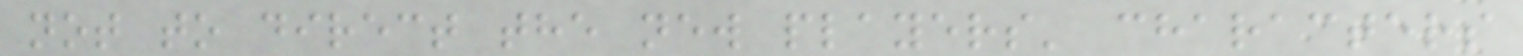not to direct the new players' characters
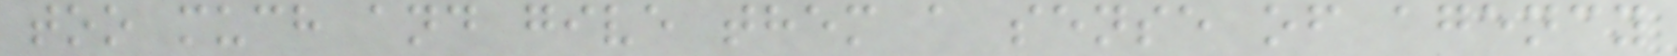too much and give them a sense of agency
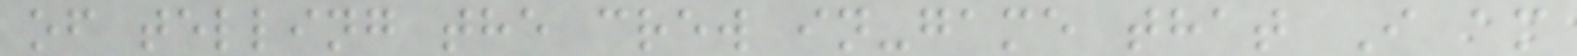of telling the crew in-game that I am
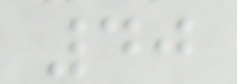40
